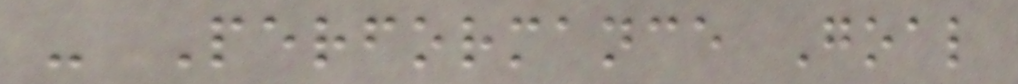- Performance Goal
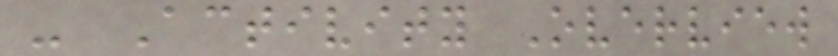- Activity Overview
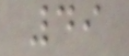49
